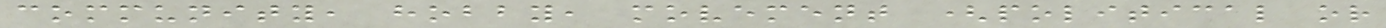community, hobby, movement (political or
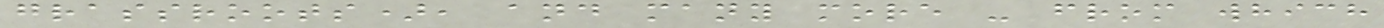grassroots), and many more - from which
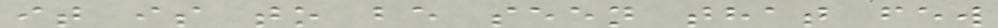it is to be seen that few
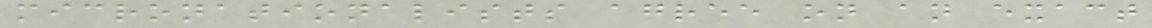micronationalists agree on an exact
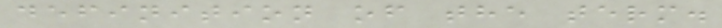definition of the term.
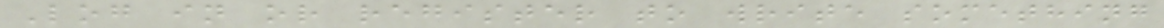Log in or register to write something
